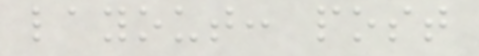layout: post
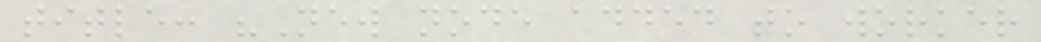title: "New node added to worker
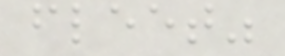fleet"
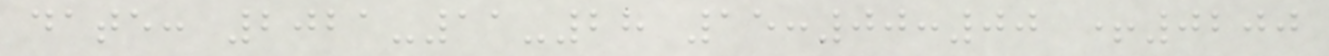date: 2021-11-28 15:00:00 +0200
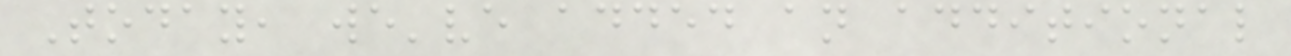Today, we've added an additional
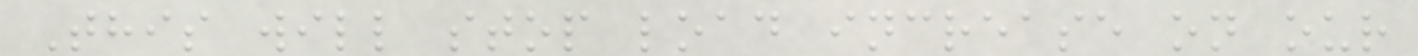This will stop load increase on our
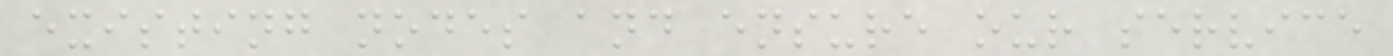existing nodes and ensure our service
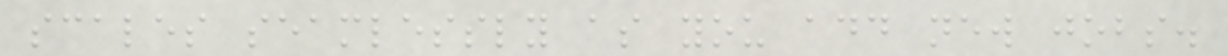scales seamlessly as you add new jobs.
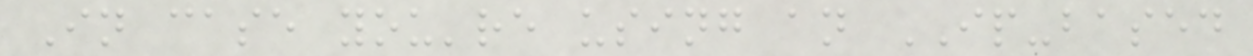In case you're using an IP-based
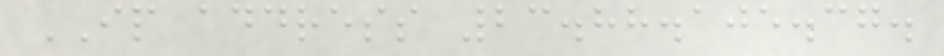IP address 23.88.105.37.
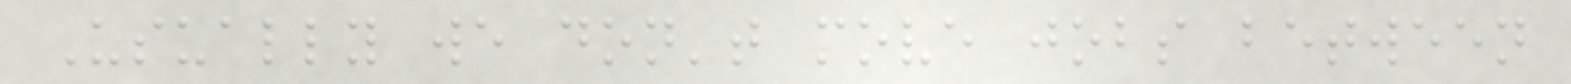Usually we don't move jobs between
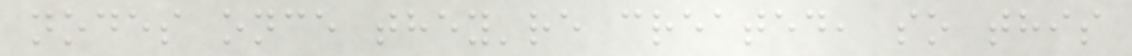nodes once they're created, so this
